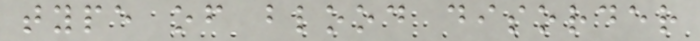type of blood disorder
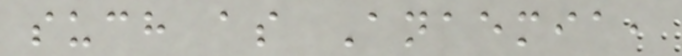such as Anaemia,
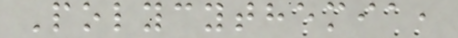Polycythemia,
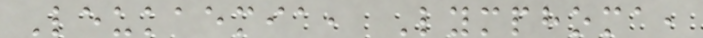Leukaemia, Lymphoma,
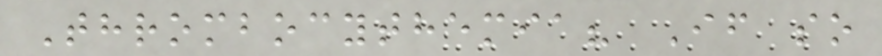Thrombocythemia? If so
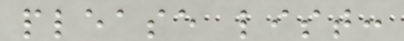please list:
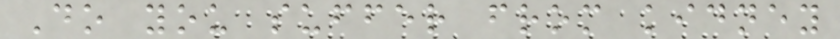Do you suffer from kidney
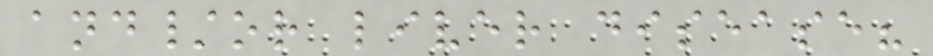and/or liver disease?
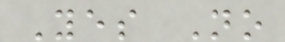Yes No
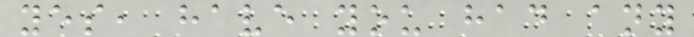yes, have you had any
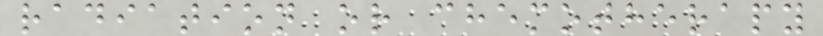radiation or chemotherapy
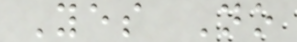Yes No
